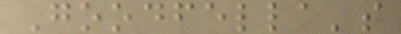Goodfella's
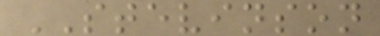STEVINSON
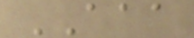AAA
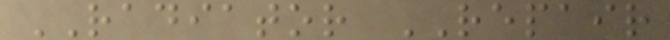RADIATOR REPAIR
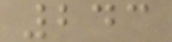243
